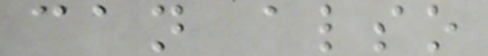can also
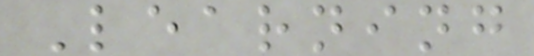Learning
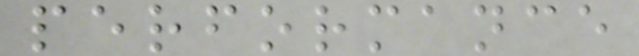performance
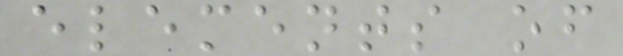elements of
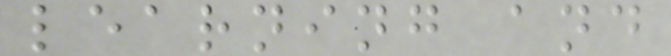learning and
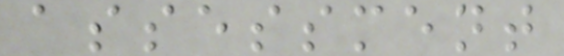assessment
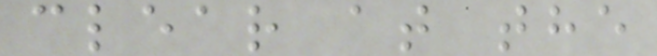clear at the
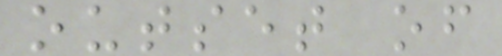outset of
